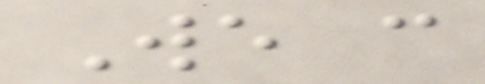We can
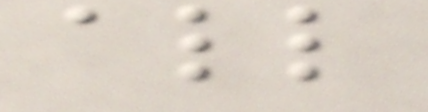all
